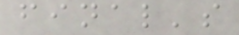final's
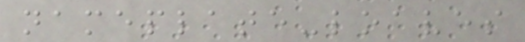nameplate-loaves
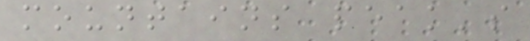mountains peak's
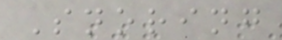Snoring
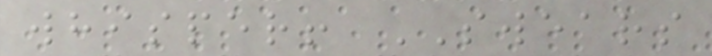whisper! SWEARS
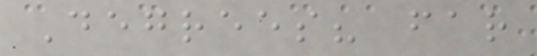Degrees? far
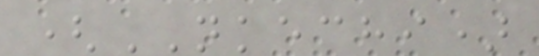(NKECHI)
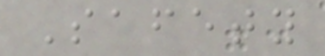Safety
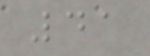41
